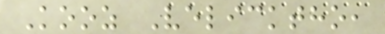Kooz Velicktho,
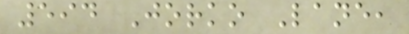594 Jorko Lane,
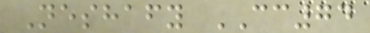Neshafy CC74
